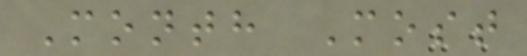Month Most
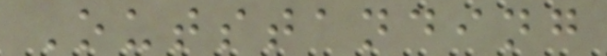Outstanding
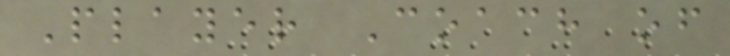Player Coach of
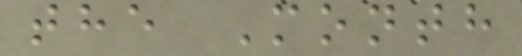the Month
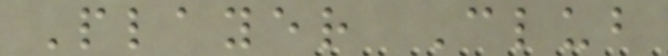Player Club
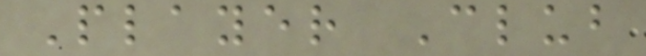Player Club
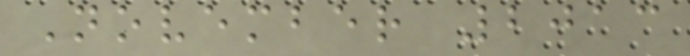November 2013
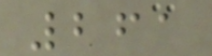261
